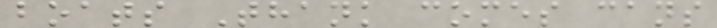boats Thank comes cans
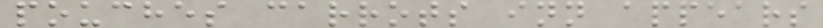pouches carrots inn appears
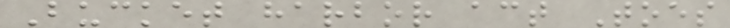Bucket harbor act Toes
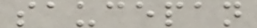saucepan
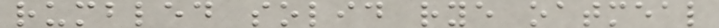rumbled solid rye oatmeal
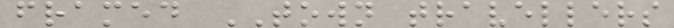framed TOWN travellers
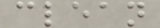clean
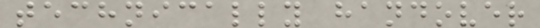technically handover
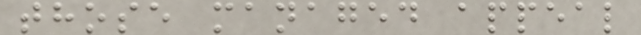those managed appeal
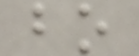bo
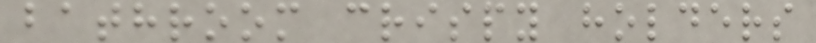bathroom crispy holders
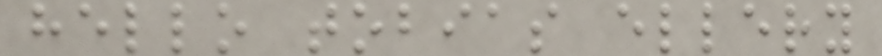hello tobias ellery
